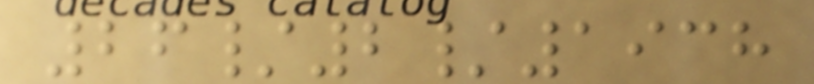26/2/1938
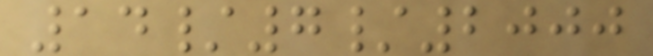14/7/2000
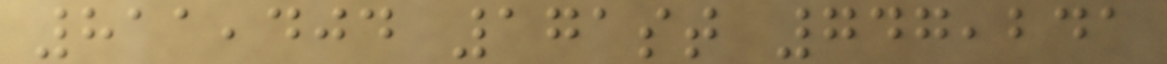811,404 171st 747,241
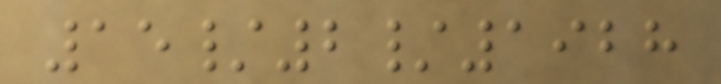15/2/1928
